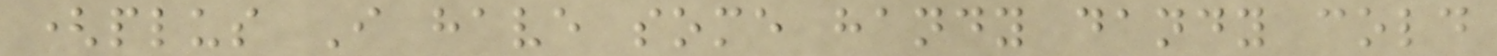(plus I have some handy dandy cold
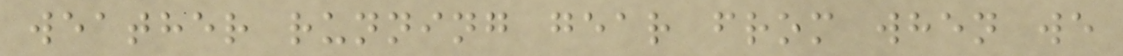weather running gear from when we
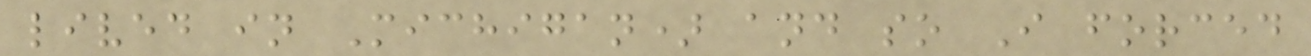lived in Michigan) and so I forced
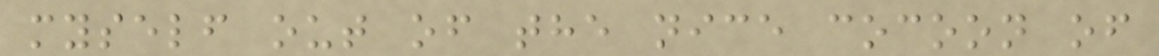myself out of the nice cocoon of
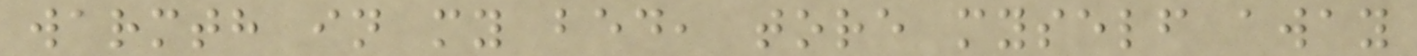warmth in my bed, tore myself away
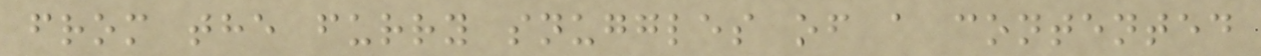from the furry snuggles of a contented
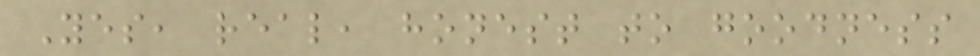Yes, real, honest to goodness
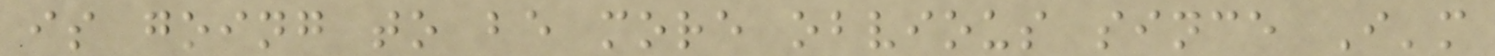is going to be more obvious since I'm
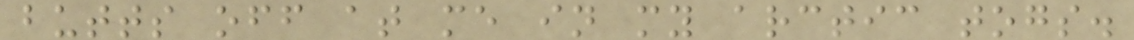butts off at me in my arctic togs.
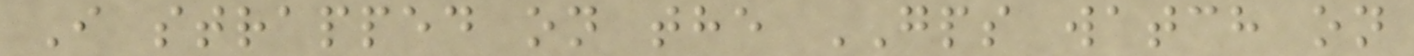I strapped on the GPS watch on
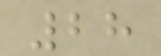28
